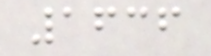1636
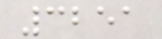3251
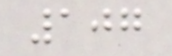107
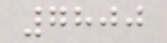7800
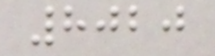8020
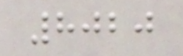8020
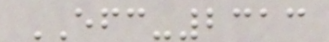EFC-2313
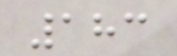183
